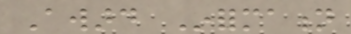Award Information
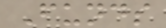Funds
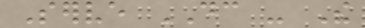Serve DC - The
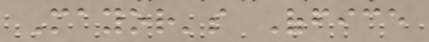Mayor's Office
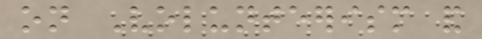on Volunteerism and
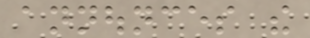announces the
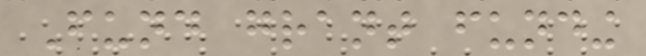Fund grant funding
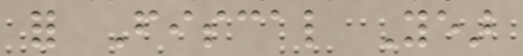for Fiscal Year
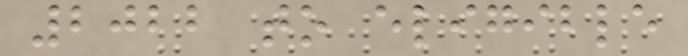2022 to eligible
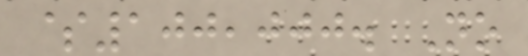$100,000. No
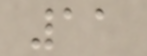11
